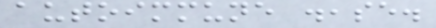autoimmune disease.
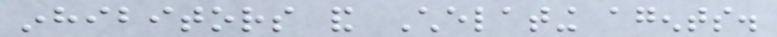inhibitors and Chelating agents.
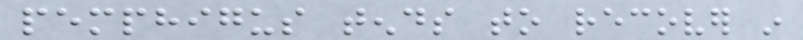pemphigus tends to recover in
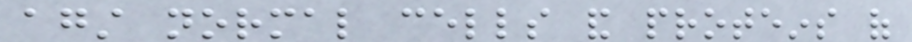against normal cells and proteins of
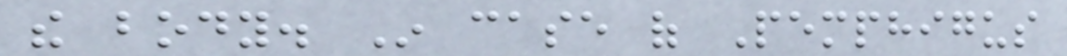the body. In case of Pemphigus
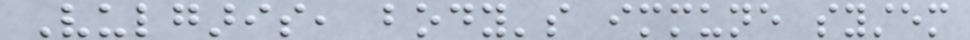Vulgaris, body's immune system
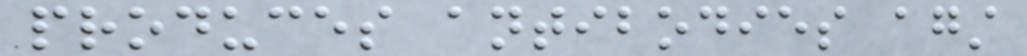produces antibodies against
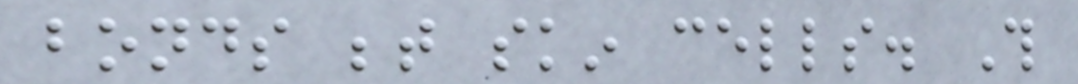bonds between skin cells. This
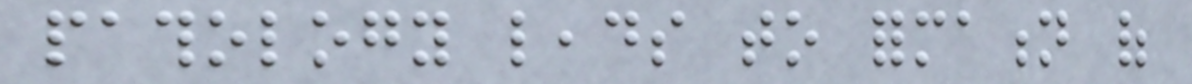pathology leads to formation of
